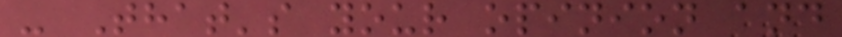- That's your opinion and
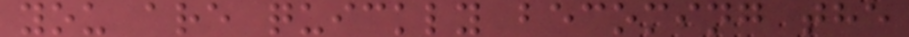you are quickly becoming the
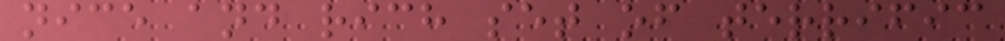nice and rich set of terrific
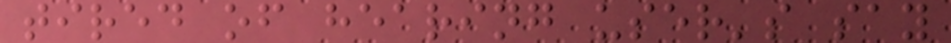tired of hearing user's say
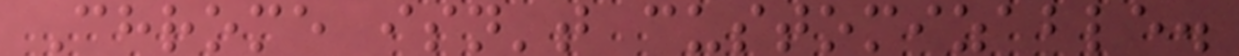Chrome isn't customizable.
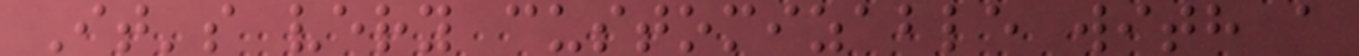It's very customizable with a
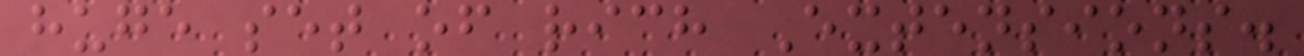huge set of rich Extensions.
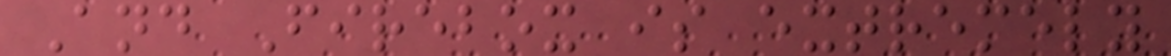And Firebox is extremely
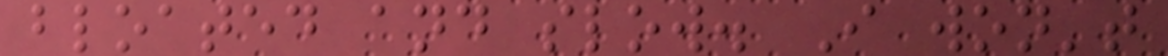bloated and slow. I won't
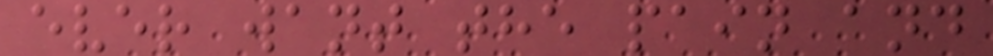ever want the pain and
